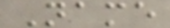Name
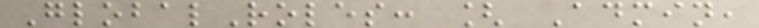GlobalRoles: [ Admin,
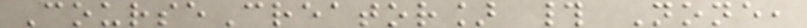CourseCreator] # None,
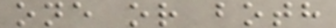one or both
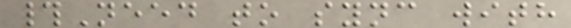#Need to sync with
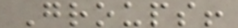Groups!
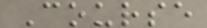Course
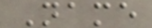Name
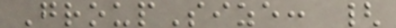GroupSize: {
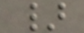}
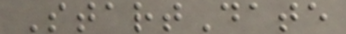StartDate
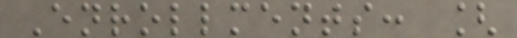Enrollments: [
